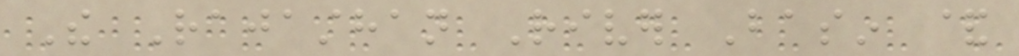The Rajasthan River Basin &
